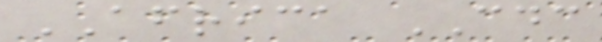AFRICA CDC
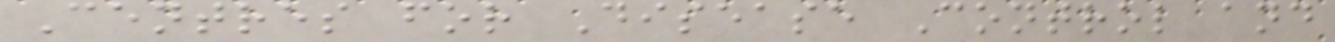Centres for Disease Control and
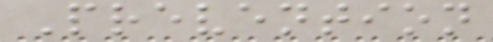Prevention
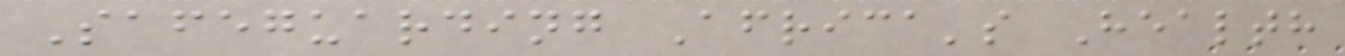Safeguarding Africa's Health
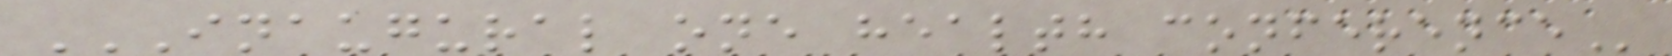INAUGURAL ONE HEALTH CONFERENCE
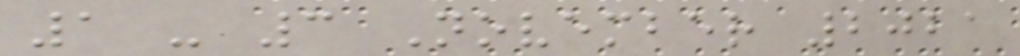1 - 3 November 2021
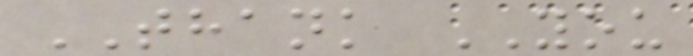THANK YOU
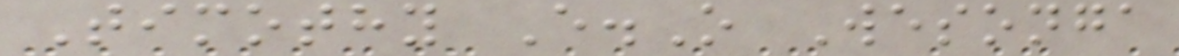Timothy E.O Wesonga
